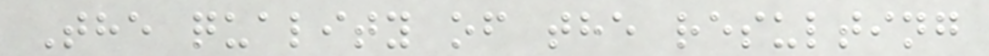The quality of the resulting
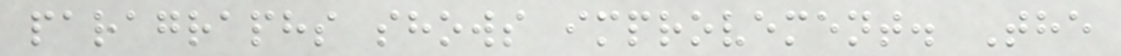paragraphs shows improvement. The
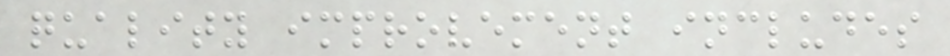quality improvement includes
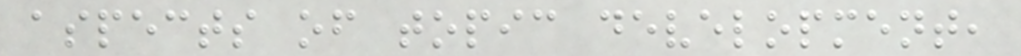aspects of topic development,
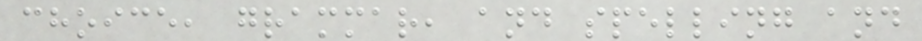choice, grammar, and spelling and
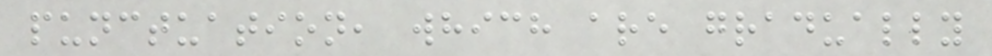punctuation, which are gradually
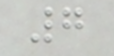7
